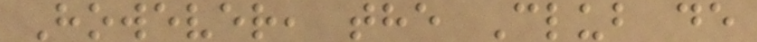However, the Club de
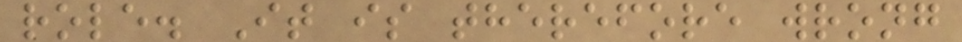role. It is therefore wrong
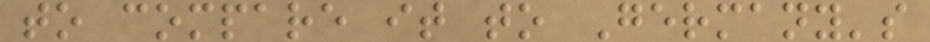to compare it to Germany's
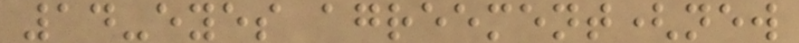14-eyes agreement(new
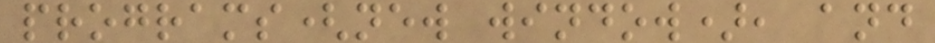programs(new window), and
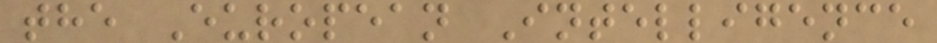the European Intelligence
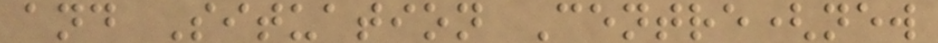and Situation Centre(new
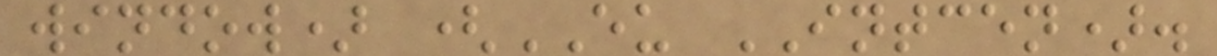window) (EU INTCEN).
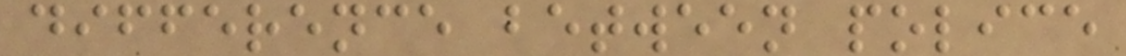difference between police
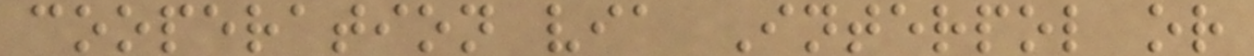cooperation via Interpol or
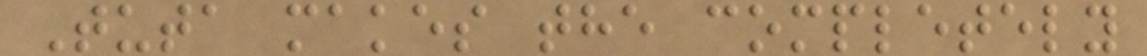Tuta makes the completely
